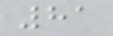81
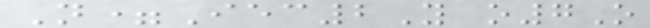N=Iec2Y o7O
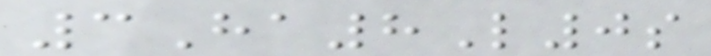3Ha8L0s
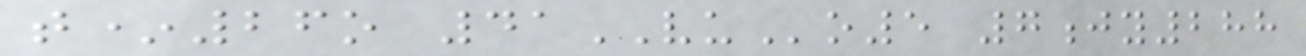t*26o 41VUo5 7jy288
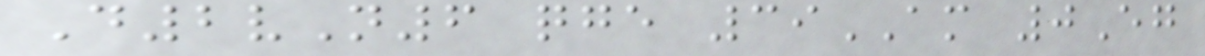D2vN6 qge 39AM 0Eg
